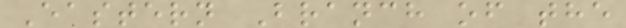Eastern Branch of the
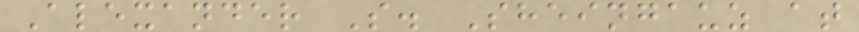Alexander S. Sheingauz at
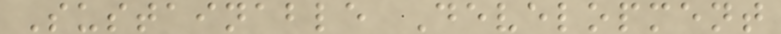Sustainable Development
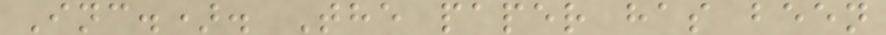Inc.). The paper has been
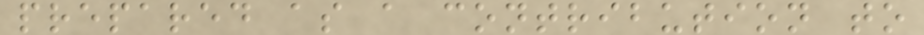prepared as a contribution to
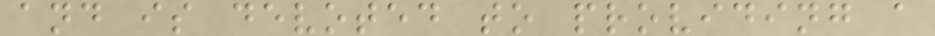and is devoted to providing a
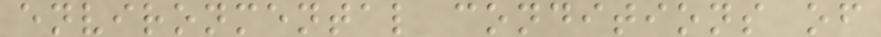environmental conditions of
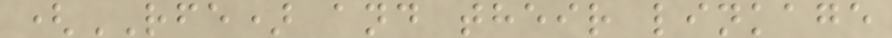(RFE) and their linkage
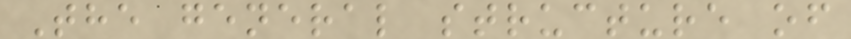The general structure of
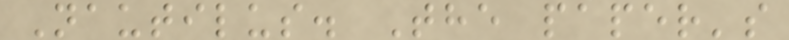Nautilus. The paper's
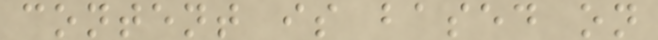content is based on
